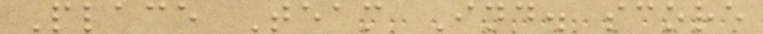Place Team Ind. score
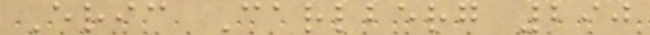Eric Carlberg 290
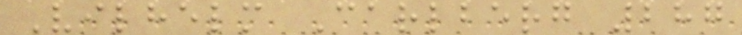Vilhelm Carlberg 287
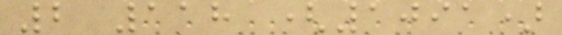2 118 (1091)
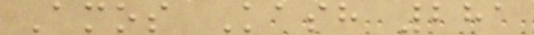Amos Kash 281
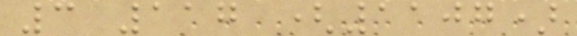3 117 (1107)
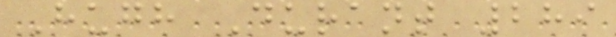Hugh Durant 289
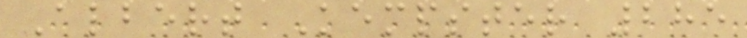Albert Kempster 285
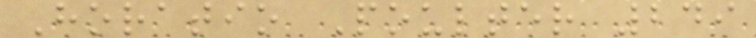Horatio Poulter 249
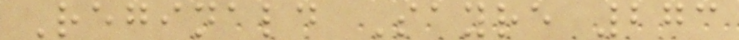Reginald Sayre 273
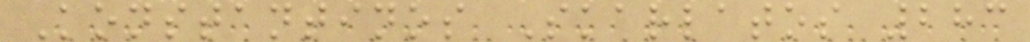Konstantinos Skarlatos 283
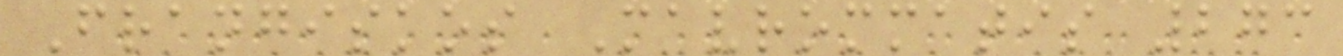Frangiskos Mavrommatis 273
